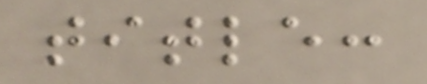title:
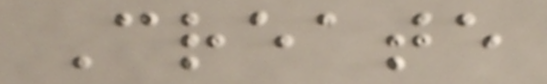Create
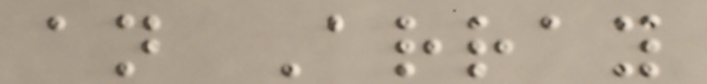an Array
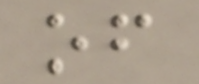of
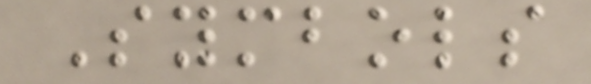Symbols
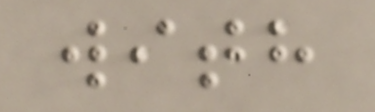with
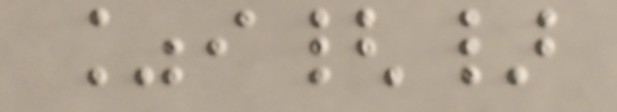%i{}
